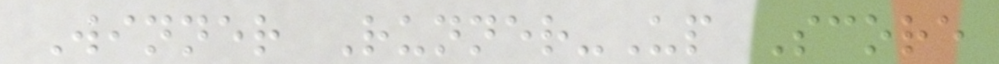Winner Runner-Up Score
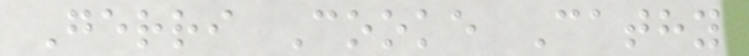Gerri Cooke Cathy
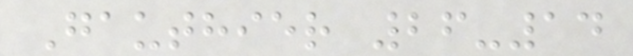Gauthier 26-14
